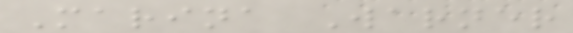Marina Warner
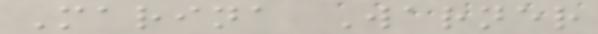Marina Warner
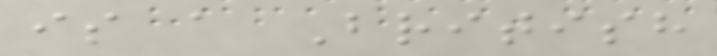is a British
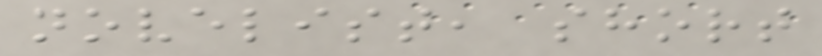novelist, short
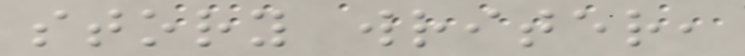story writer,
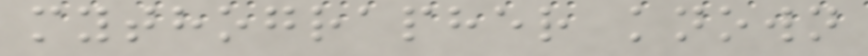mythographer known
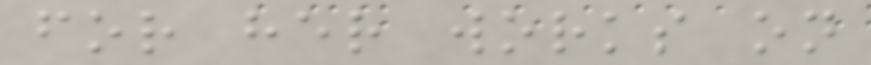for her works on
